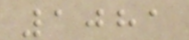1081
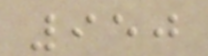950
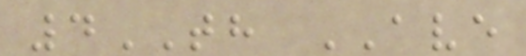4TH AVE
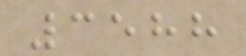3588
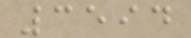3594
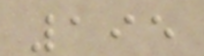195
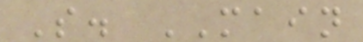S. MAIN
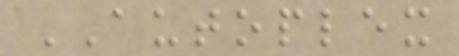AUTOPLEX
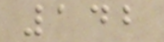142
